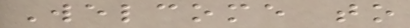Welcome to
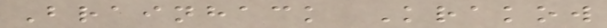Brainhack Krakow
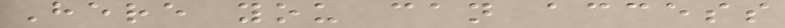Here you can access
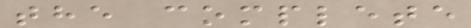the complete
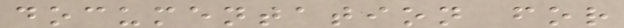documentation for
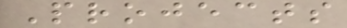Projects
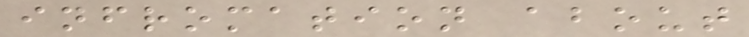infromation about
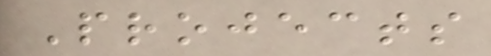Projects
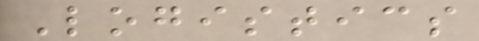Logistics
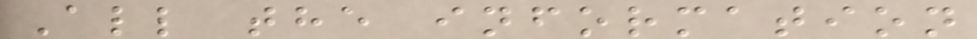All the information
